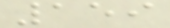159
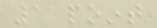1 point
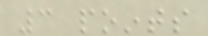3 points
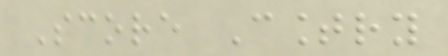Score Country
